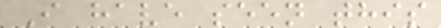I have seen this
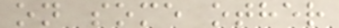on some other
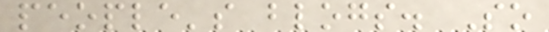people's blogs. So
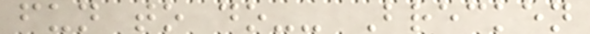fun to do-- Brecken
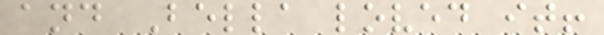and Bella loved it!
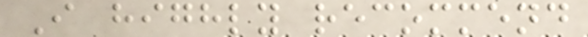I highly recommend
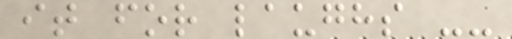it for laughs --
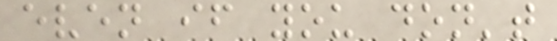even if you don't
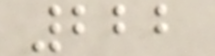222
